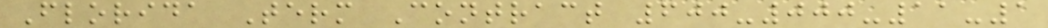Florida Term Contract 600-000-11-1
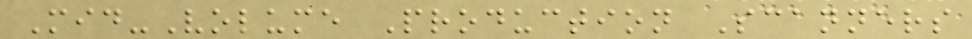Mid-Volume Production Scanners
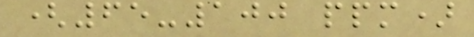(65-100 ppm)
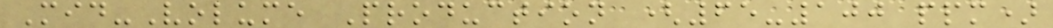Mid-Volume Production (65-100 ppm)
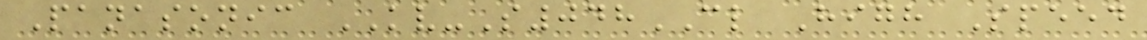Panasonic KV-S048CL High Speed
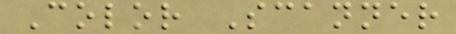Color Scanner
